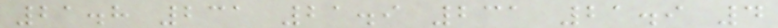21.8 231 21.9 231 21.9 4
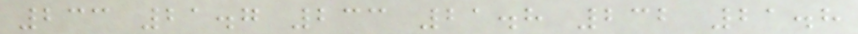233 21.7 233 21.8 232 21.8
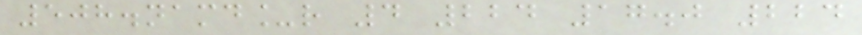508.namd_r 4 224 17.0 224
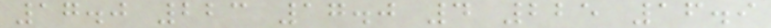17.0 223 17.0 4 225 16.9
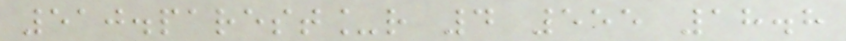510.parest_r 4 555 18.8
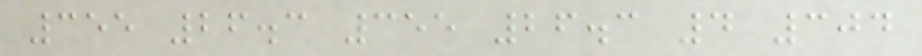355 26.3 355 26.3 4 304
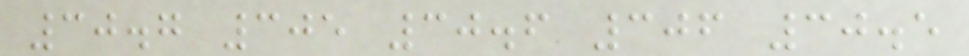30.7 305 30.6 306 30.5
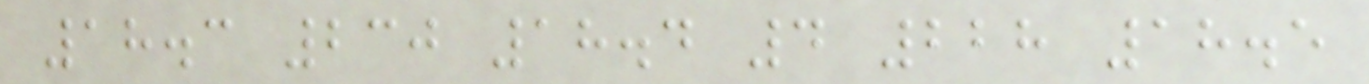18.3 230 18.4 4 228 18.5
